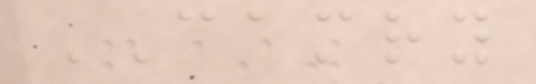CAMRY
